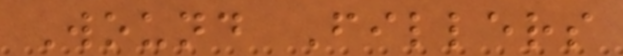Wound Fillers
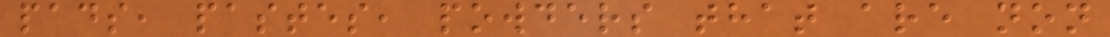pads, pastes, powders that are non
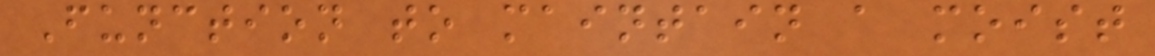Function to maintain a moist
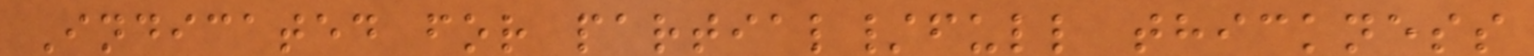Indicated for partial/full thickness
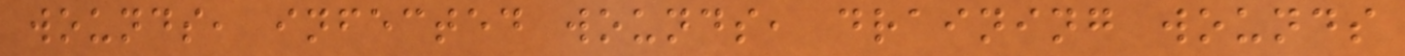wounds, infected wounds, draining wounds
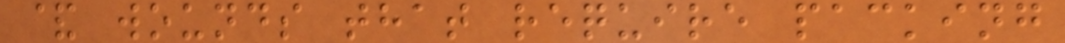& wounds that require packing
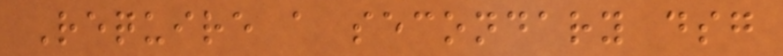Require a secondary dsg
